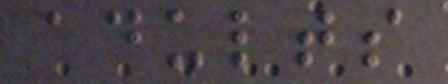adults
